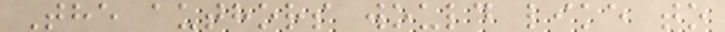The authors would like to
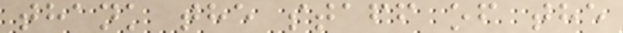thank the staff of the
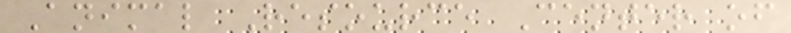Animal Resource Center of
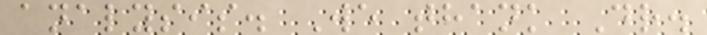analysis. We thank Dr.
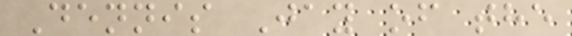Dennis Jay of the
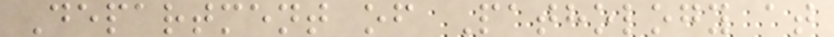Department of Pathology at
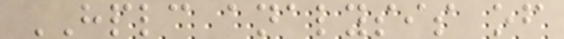HPLC analysis of
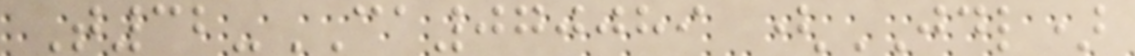T32-CA070089 (JDL)
